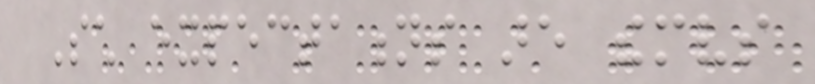Such expectations are themselves
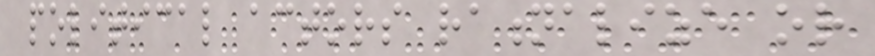political actors rationalize or
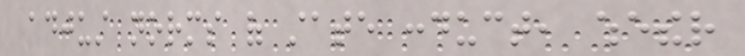adjust norms of state conduct, whether
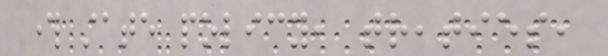through state policy, treaties,
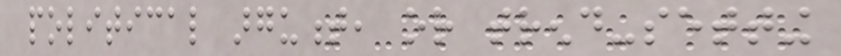political argument, or trend-setting
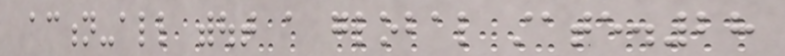action-all without a global state.28
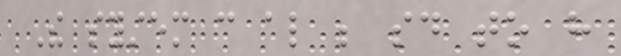The system can also be said to have
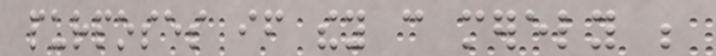purposes if they can merely be
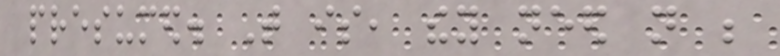presumed. That is, they need not be
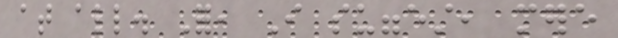at all. For, I suggest, mere
